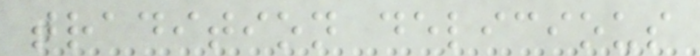tradition delicious
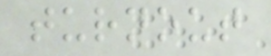turnout
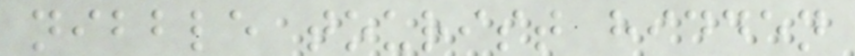nibble tourist hidden
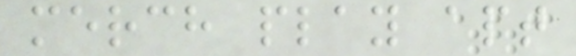merch play apt
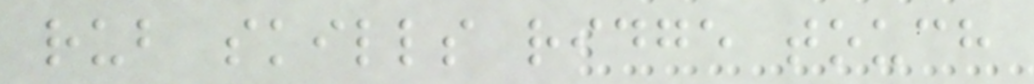rub skills ridge touch
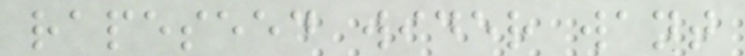rapeseed wider want
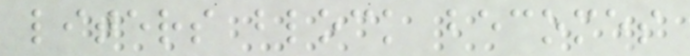liters block becomes
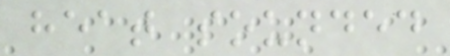heat sounded
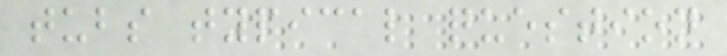tubs typical question
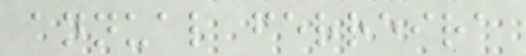annual ferreira
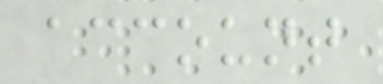account
